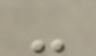-
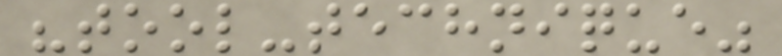"tool-technique"
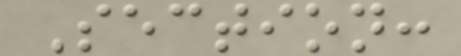Section:
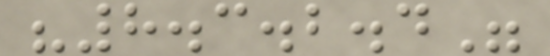"8.3.2.4"
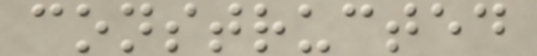constructed
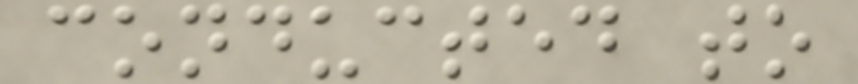conducted to
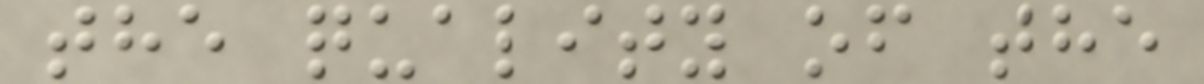the quality of the
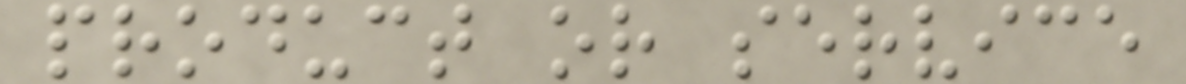product or service
